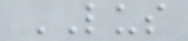LUS
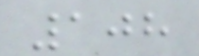108
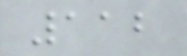112
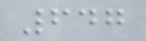647
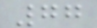77
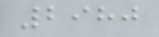2980
